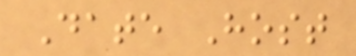Date Host
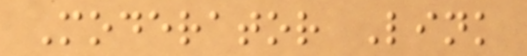Moderator Link
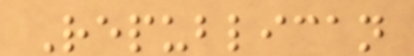Republican
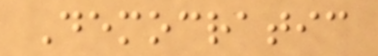Democratic
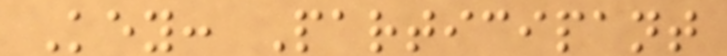Key: Participant
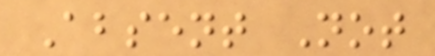Absent Not
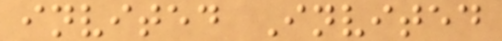invited Invited
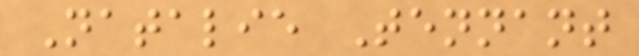Natalie Tennant
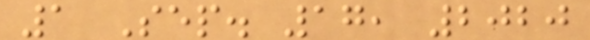1 Sep. 17, 2020
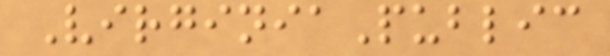VirginiaPublic
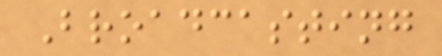Broadcasting
